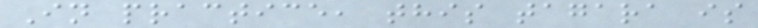In practice, this tagara is
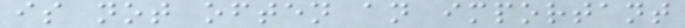is not often an important
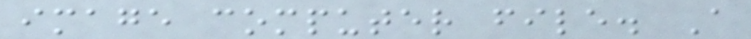image computer file. A
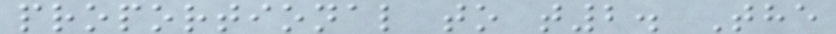proportional to t2. The
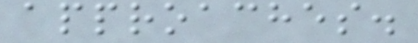approaches.
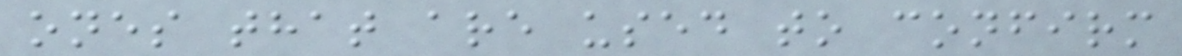ones that are used to confirm
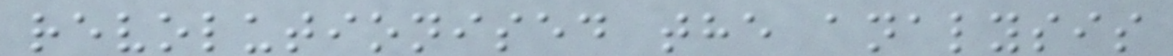revolutionised the analysis
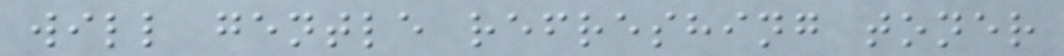will gentle refreshing toner
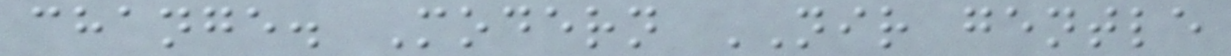change. Modern NIR gentle
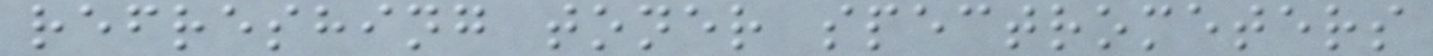refreshing toner spectrometers
